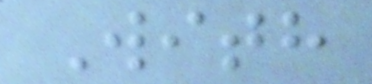With
